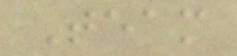Team
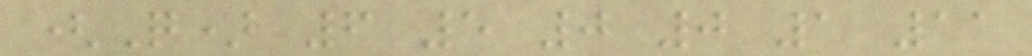(Q) 6 5 0 0 1 11
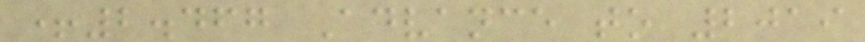+2.467 Advance to 2019
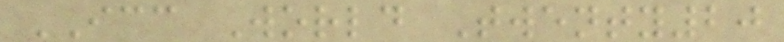ICC World Twenty20
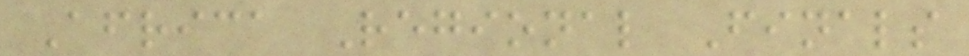Africa Regional Finals
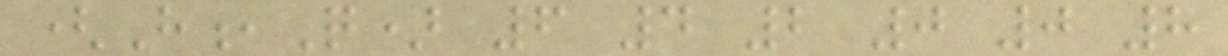(H,Q) 6 4 2 0 0 8
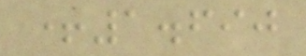+1.690
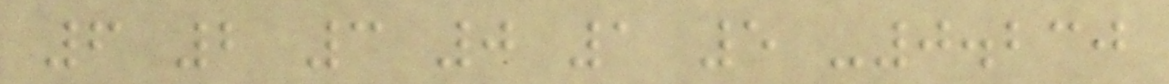6 2 3 0 1 5 -0.230
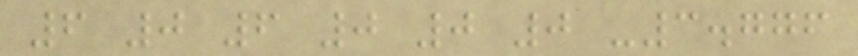6 0 6 0 0 0 -3.776
